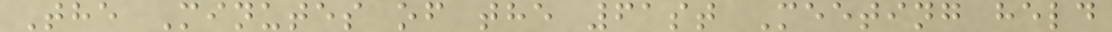The Minutes of the 61st Meeting held
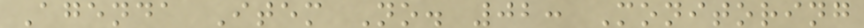Agenda Item No. 02: Monitoring
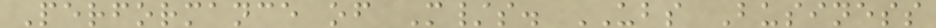Performance of M/s. UBS Business
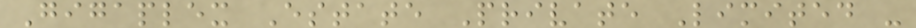Gigaplex Estate Private Limited -
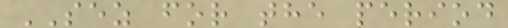SEZ for the period
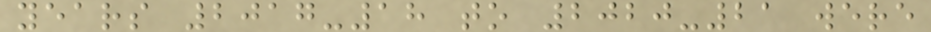years 2017-18 to 2020-21 were
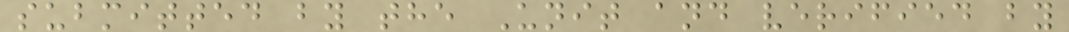submitted by the Unit and verified by
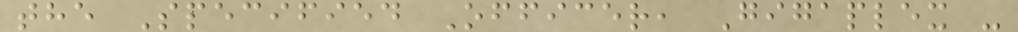the Specified Officer, Gigaplex -
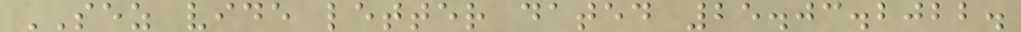SEZ vide letter dated 25.03.2022.
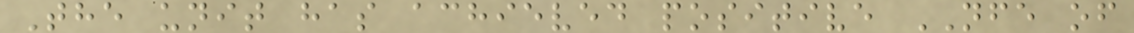The unit has achieved positive NFE of
